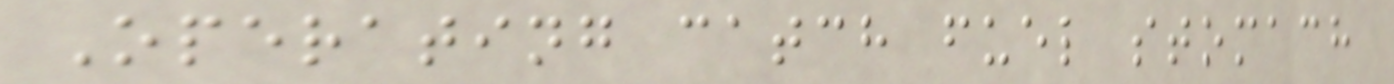Operating catch fuel stomach
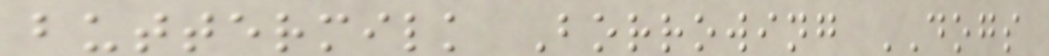buttermilk Borrowing DOGS
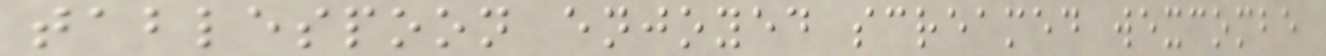tablespoon enjoyed screamed wexcombe
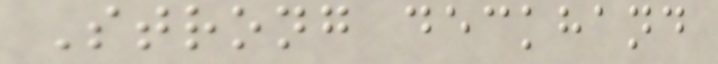Strong deckhand
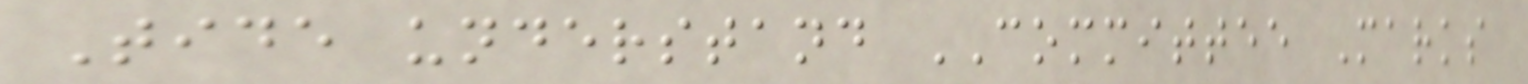Tide understand COMMITTEE Marks
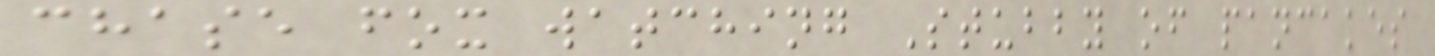chase fox watching Stubby of pancakes
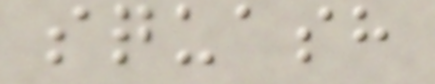squash
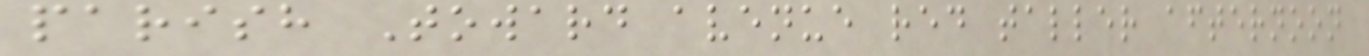parish Toward avenue red taller afternoon
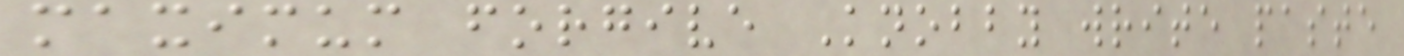maximum forgive Knobby write paste
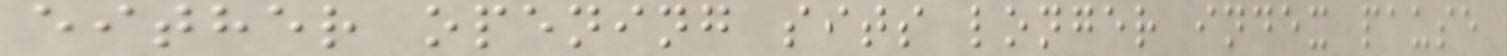either opening sits longer index pause
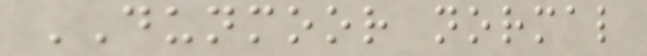DUNMOOR normal
